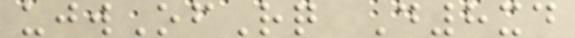ujwOfRq D8xd
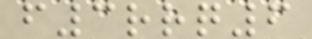f3rrq6
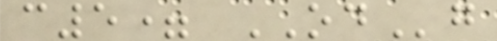c5= ODg
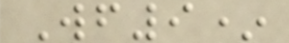Wf9*
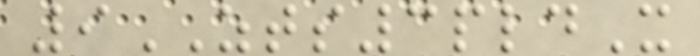9ZTS3pldX
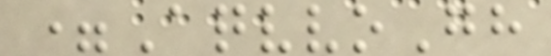=AqvvoGh
